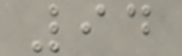94
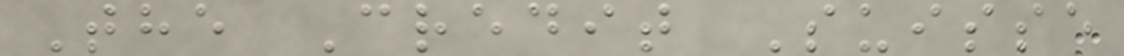The Credit Suisse
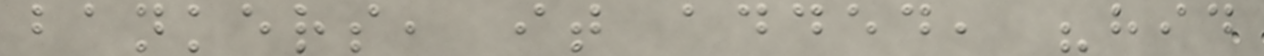bankers, it added, "hid
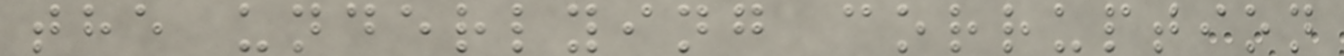the underlying corruption
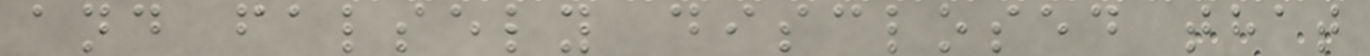and falsely disclosed that
